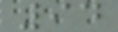94
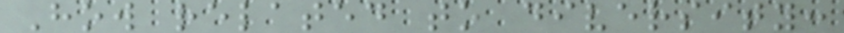How related to diversity:
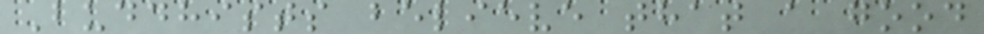Buddhists believe that a good
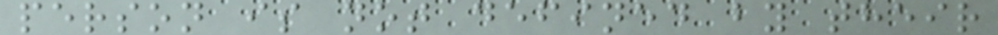person is not defined by their
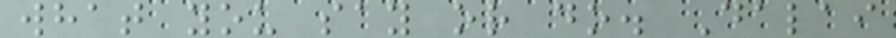what you say or do. Dalai
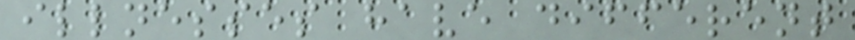illnesses have different
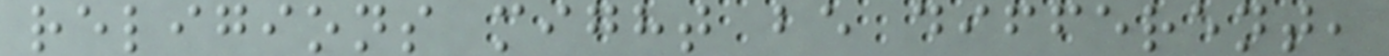religions might be different,
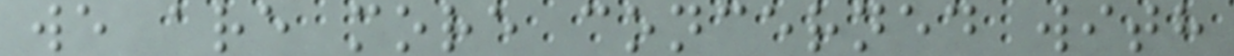we are more concerned with
